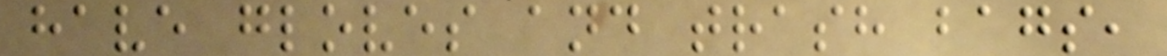have gloves and trash bags,
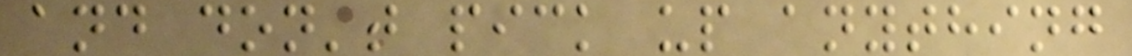and don't pick up anything
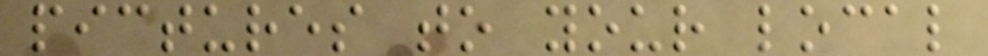pictures to your local
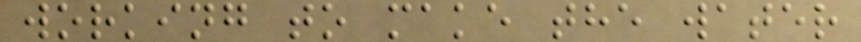working to make the water
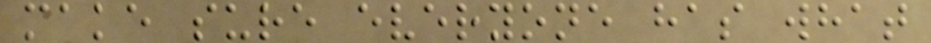make sure everyone has what
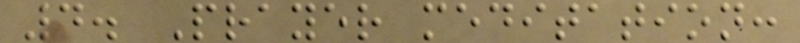4. Prayer meditation:
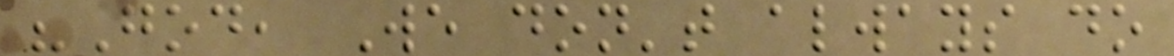"God, We don't always do
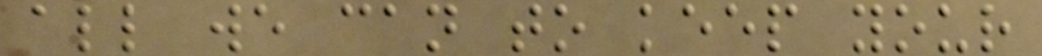all we can to keep your
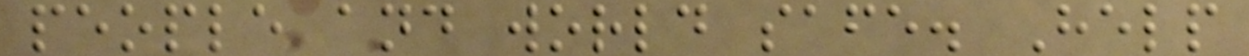people and world safe. Help
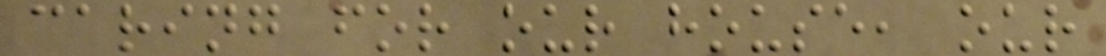caring for our house, our
